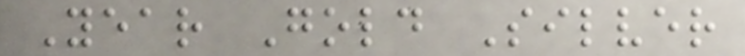Year Gold Silver
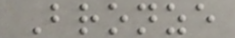Bronze
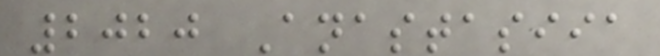2020 Anastasiia
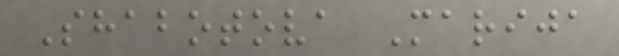Shabotova Marija
